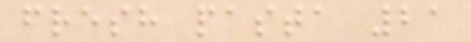fresh pasta 21
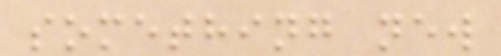something new
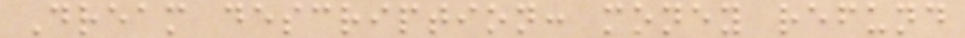Dream description: money refund
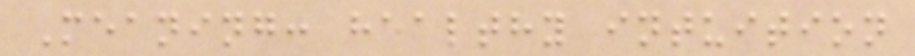Meaning: healthy intuition
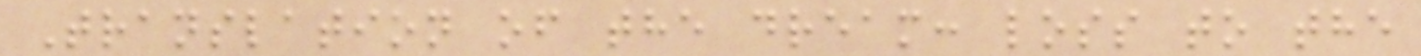Translation of the dream: loss to the
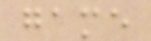game
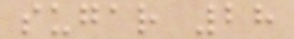sugar 28
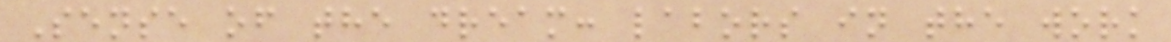Sense of the dream: labors in the work
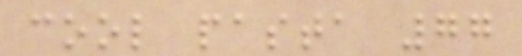cool pasta 77
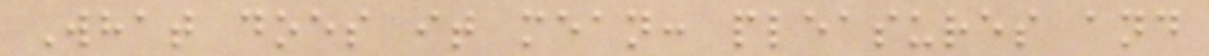What does it mean: pleasures and
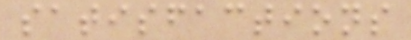satisfactions
